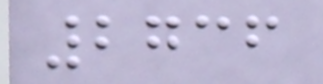2736
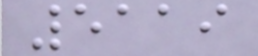5119
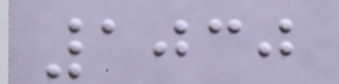1030
